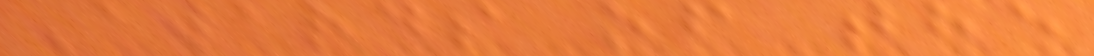Awards of the
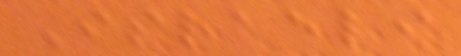Israeli
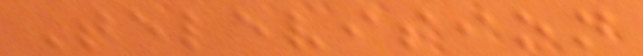Television
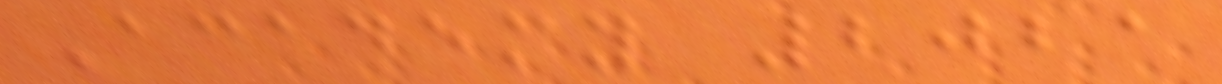Academy 2021
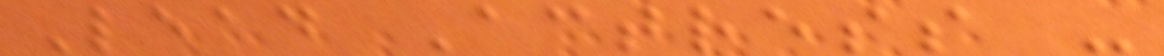Lead Actress -
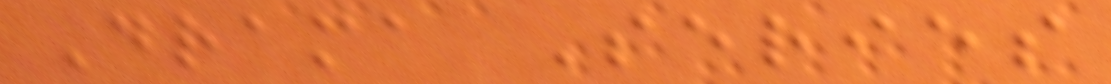Drama Series
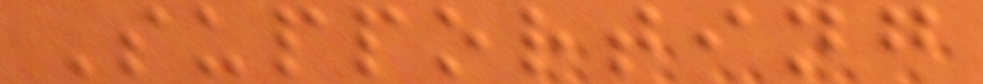Supporting
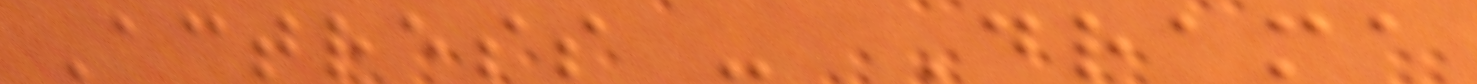Actress - Drama
